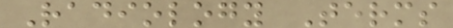Radiology Terms
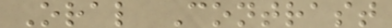Oral Contrast
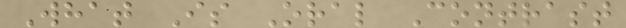What Is Oral Contrast
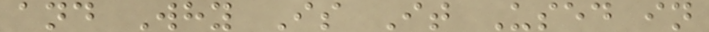and Why Is It Used in
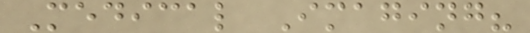Medical Imaging?
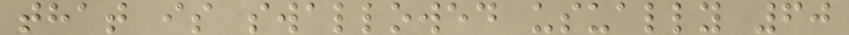that is swallowed usually 60
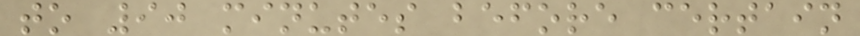to 90 minutes before certain
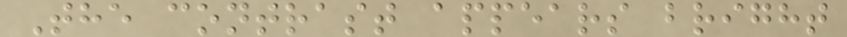The contrast appears bright
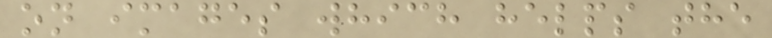on images which helps the
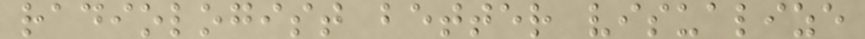radiologist better visualize
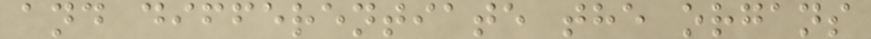and differentiate the organs
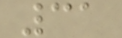31
